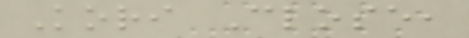Kori Close,
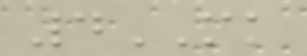4MK
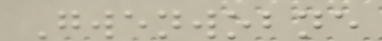Gwenwobne
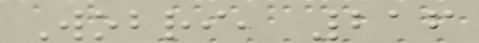Wobri, 216
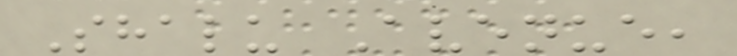Shalu Avenue,
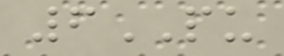6PU
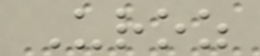Uroz
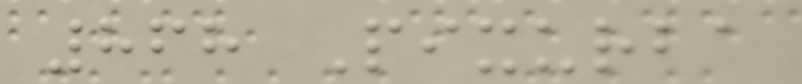868 Pixurba
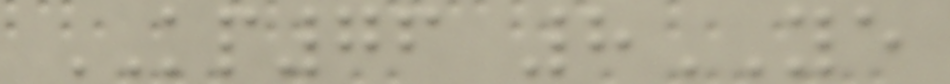KP76 8YE
